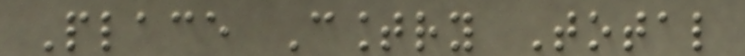Place Country Total
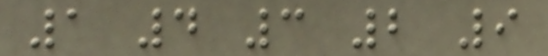1 4 3 2 9
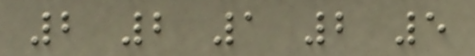2 2 1 2 5
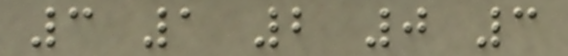3 1 2 0 3
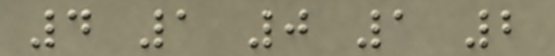4 1 0 1 2
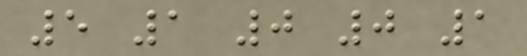5 1 0 0 1
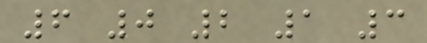6 0 2 1 3
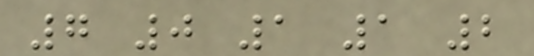7 0 1 1 2
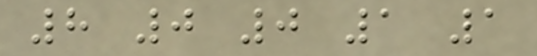8 0 0 1 1
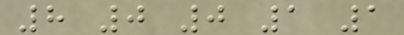8 0 0 1 1
